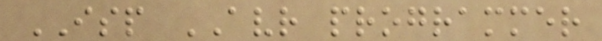ISP AVR programmer
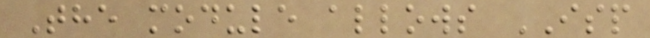The module allows ISP
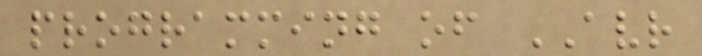programming of AVR
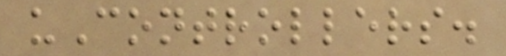uControllers.
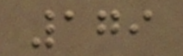179
